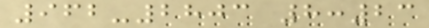962-2803 8:23
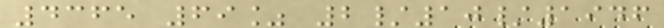4365 69% 2/10/1946
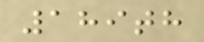189th
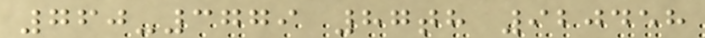760-3779 87th 920458
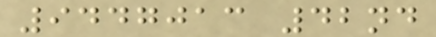9447013 42nd
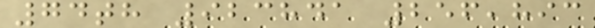74th 923841 256,893
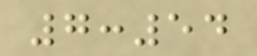7:54
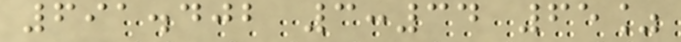691.402 3:34 65%
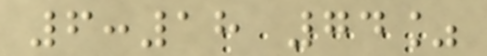6:18 74%
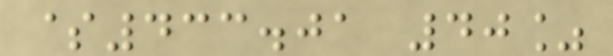$433.01 40%
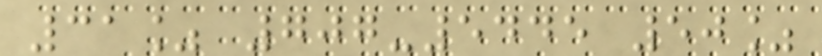31% 707-5445 50%
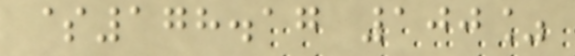$178.17 100%
